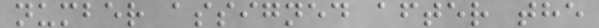number assigned after the
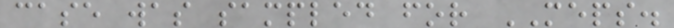case was sampled for MEPS.
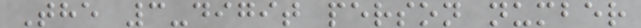The 3-digit person number
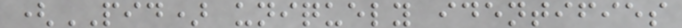(PID) uniquely identifies
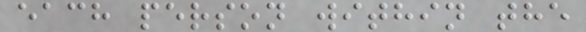each person within the
